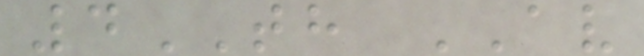4TH AV
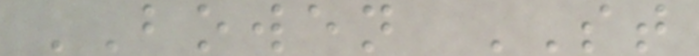BOWEN ST
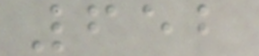652
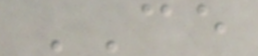CE
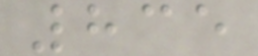835
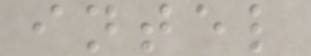intel
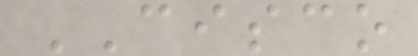CISCO
